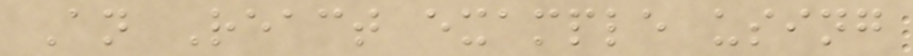An React example using
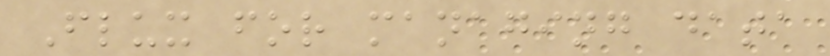Flux for managing data
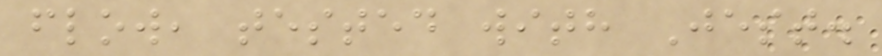flow, tested with Jest.
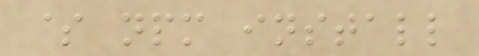$ npm install
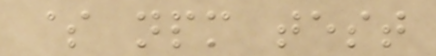$ npm test
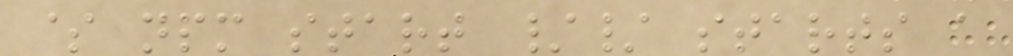$ npm start // starts a
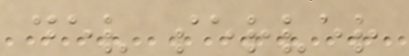dev server
